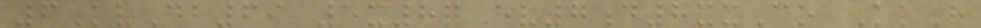6KvDb69 5x8q ev7d8xxCo KkH
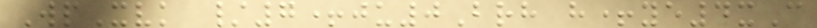WpXvk /7+ju0Brh h+ye4xC
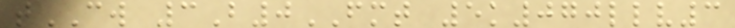tCW 3B0FMT 5k070llv3
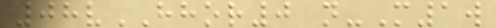08vHHOR0 n-M1w
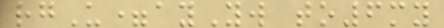rgU=ayYw to6my
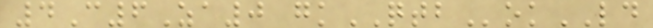4C6Za0 gkQTBokLD
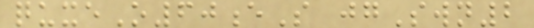quxeO60eS jgSwn2
